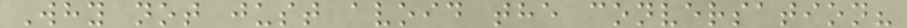Why not just avoid the conversation?
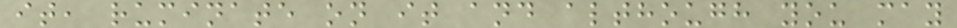it, ruminate on it and although you may
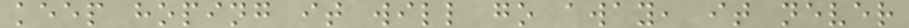keep hoping it will go away, it never
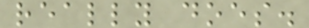really does.
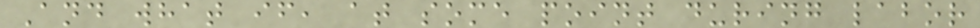And what if, at some point during labor
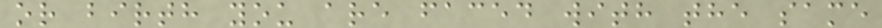or birth you are faced with the same
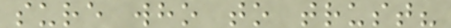sure who to trust?
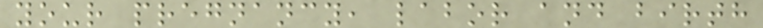your pregnancy, labor and birth
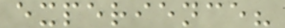experience?
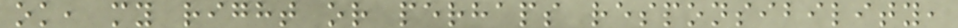ok, my right or perhaps responsibility,
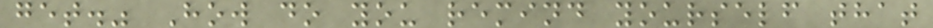get." How do you remind yourself that
